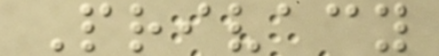Privacy
